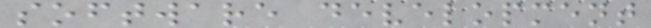software development
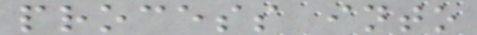process into
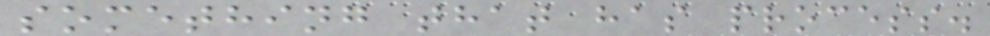something that has process.
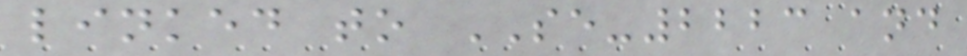linked to SE-2223 and
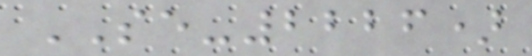SE-2226)
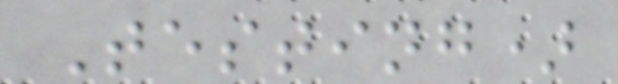Testing)
